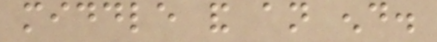middle and an end.
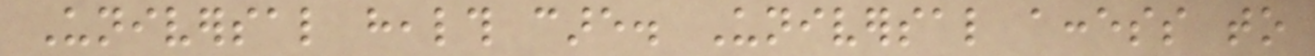Universal health care. Universal access to
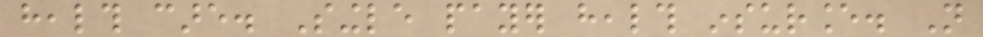health care. Single payer health insurance. Not
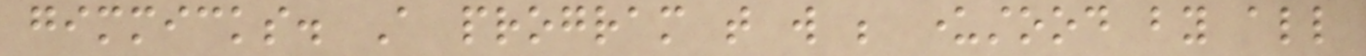gimmicks. A program that will be understood by all
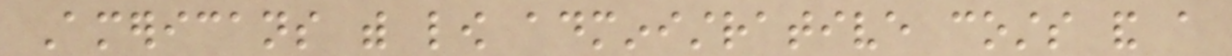Americans with low administrative costs and a
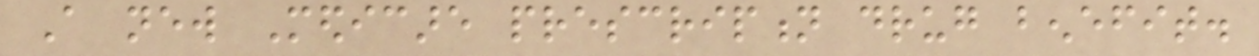A new Medicare prescription drug benefit.
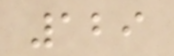129
